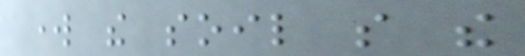work the soil so the
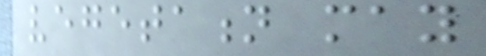vegetation may
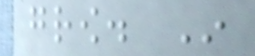grow. In
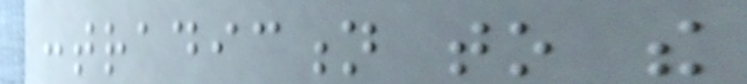contradiction to the
